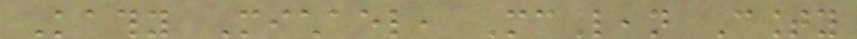Kathy Michael, McLean County
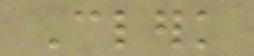Clerk
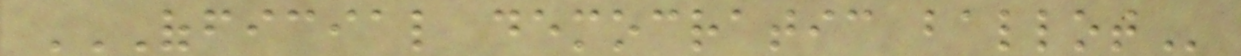OFFICIAL DEMOCRATIC BALLOT
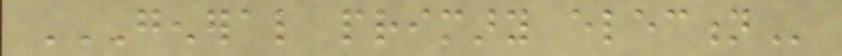GENERAL PRIMARY ELECTION
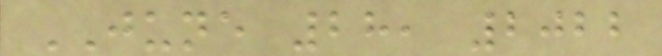JUNE 28, 2022
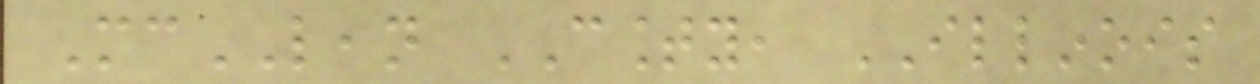McLEAN COUNTY, ILLINOIS
